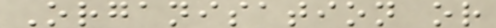Organisation or
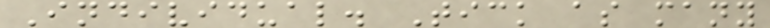Individual. Tick as many
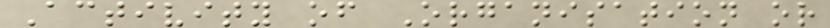Activity of Organisation or
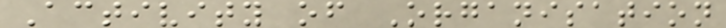Activity of Organisation
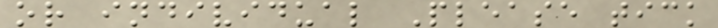or individual Please tick
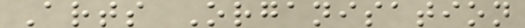Arts Organisation
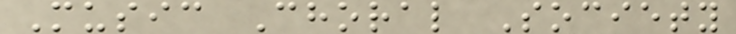Music Choral Society
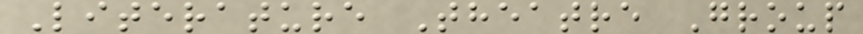Literature Theatre Group
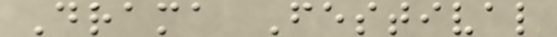Drama Festival
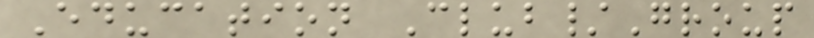Education Club/Group
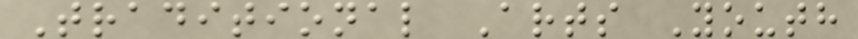Traditional Arts Youth
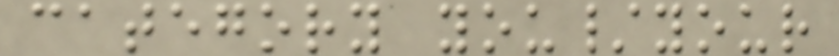category you/your
